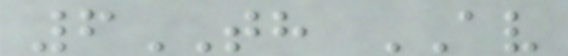6TH AV
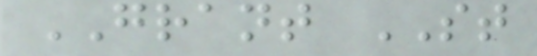GRANT ST
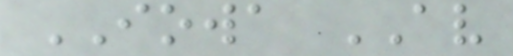IOWA AV
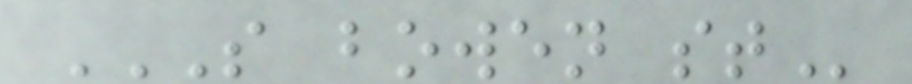S BOWEN ST
